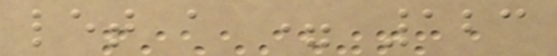let a = 123
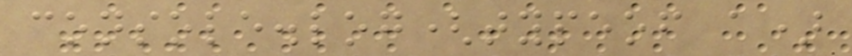console.log(typeof a)
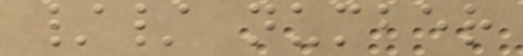// number
